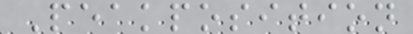Peakposition
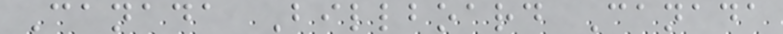Canada Billboard Canada
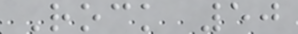Rock 50
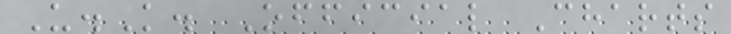U.K. Official Charts
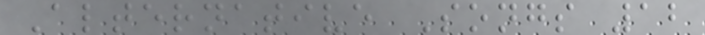Alternative Songs 12
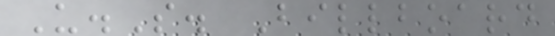U.S. Billboard
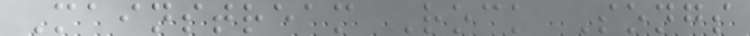Mainstream Rock Songs
